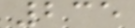235
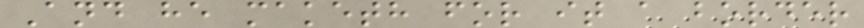And he maketh for it a border
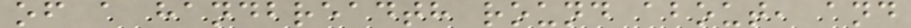of a handbreadth round about, and
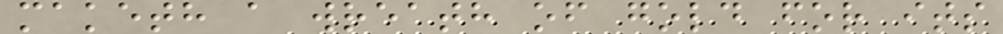maketh a wreath of gold for its
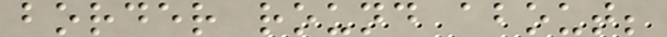border round about;
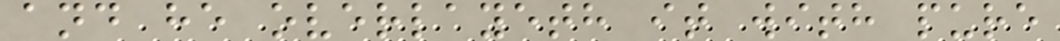and he overlayeth it with pure
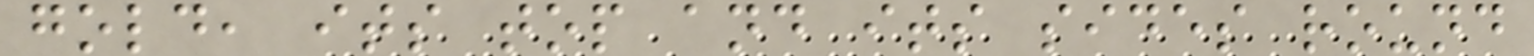gold, its top and its sides round
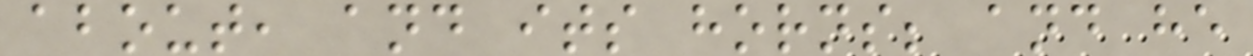about, and its horns; and he
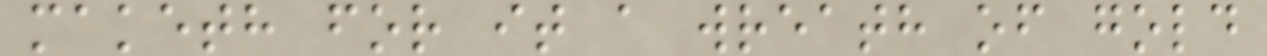maketh for it a wreath of gold
